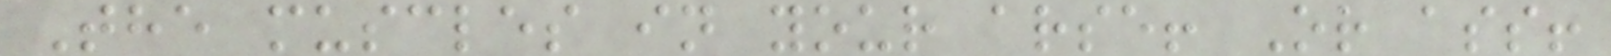The muscles in your arse! Or ass!
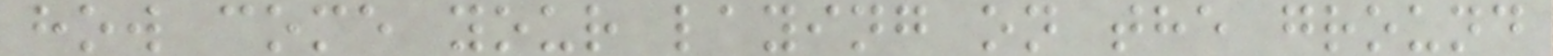how come your laying on the ground
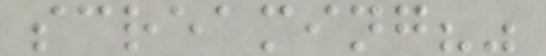screaming?"
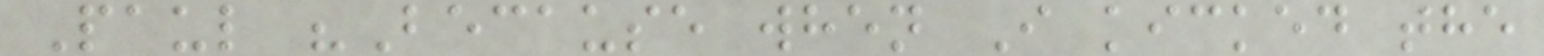Paul "Because when I kicked the
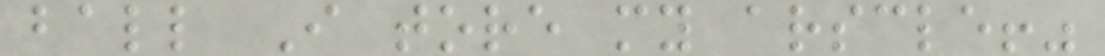ball I tore my arscle!"
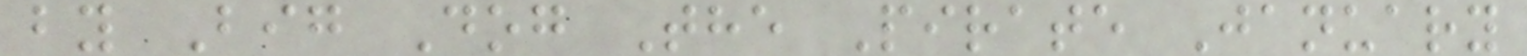by Big Dog The Pirate January
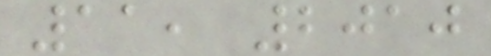11, 2010
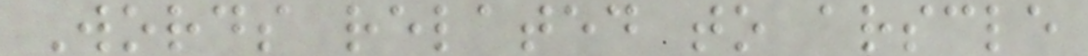Words related to arscle
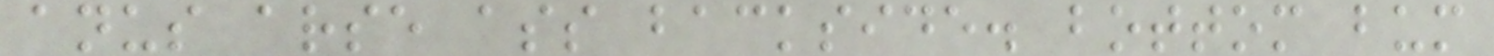anus arse ass backside. bottom bum
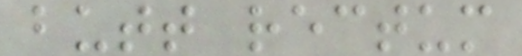butt rectum
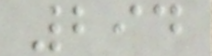294
